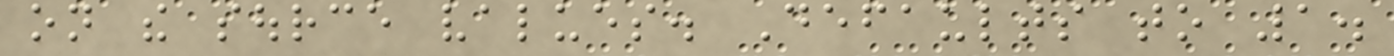on the source values. Defaults to 1.
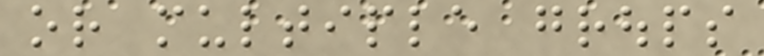or multiple groups
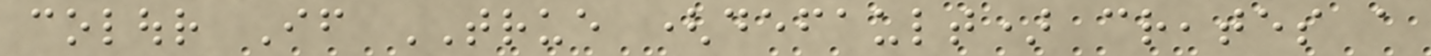colour If TRUE (default) creates a
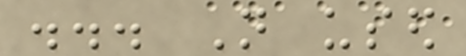... Not used
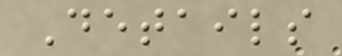Details
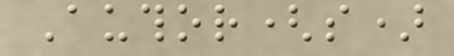Author(s)
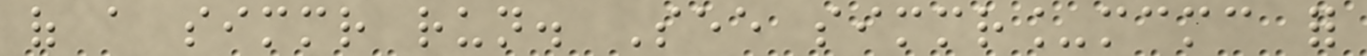of a simmr run. See simmr_mcmc for
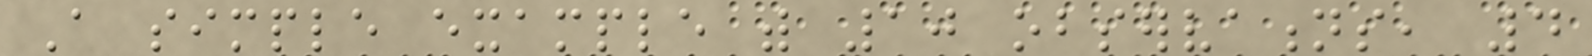A simple example with 10 observations, 4
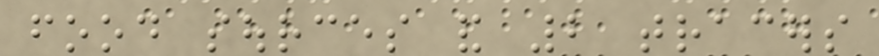food sources and 2 tracers
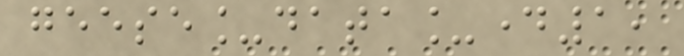geese_data_day1,
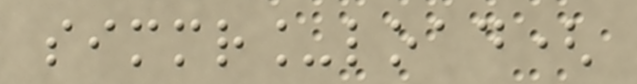simmr_load(
